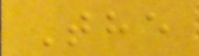The
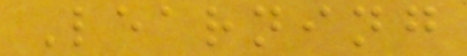Learning
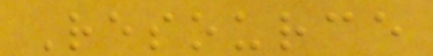Resource
